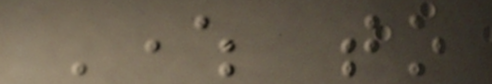Where to
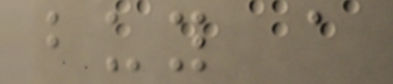buy a
